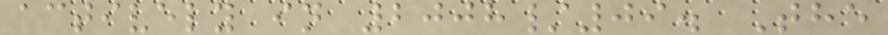actively in 2008/09. The
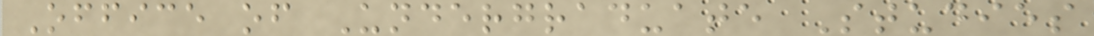Office of Undergraduate Studies
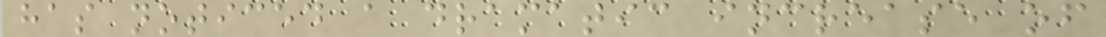has noticed a dramatic increase of
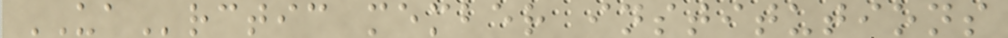UArctic member institutions
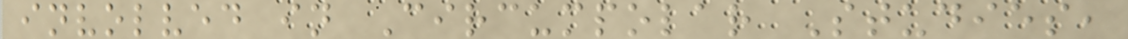involved in Circumpolar Studies,
